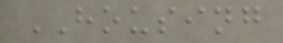HOUSING
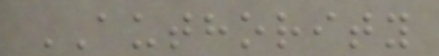AUTHORITY
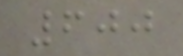600
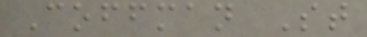Coffman St
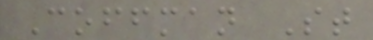Coffman St
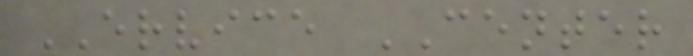ERVICE CENTER
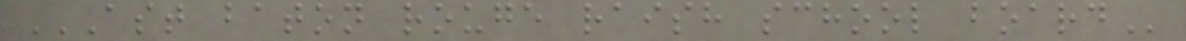AST BATON ROUGE RAISH SCHOOL BOARD
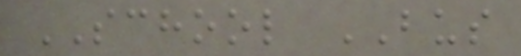SCHOOL BUS
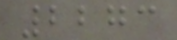2273
